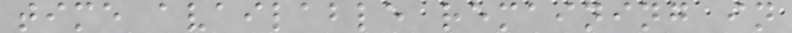time available remaining in
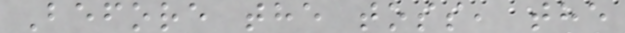Before the toss, the
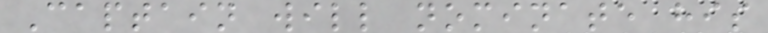Captain will nominate his
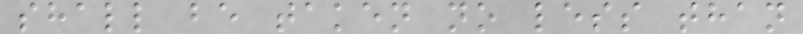shall be taken no less than
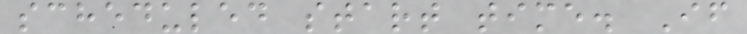scheduled start time. If
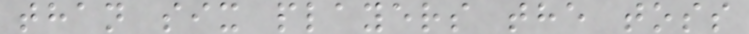than six players the toss
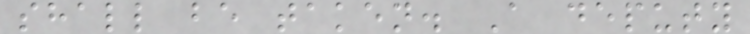shall be taken. A deputy
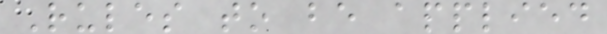Rules to be applied
